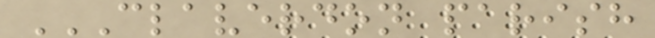CLAVERDON PARISH
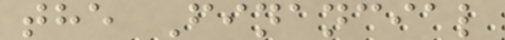the Financial
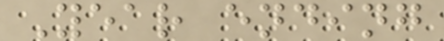Year ending
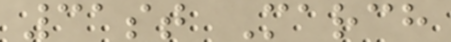31st March
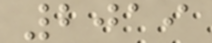2019
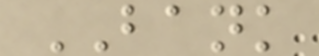BANK
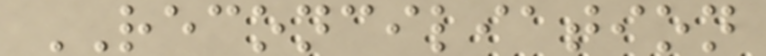RECONCILIATION
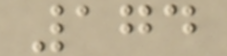174
